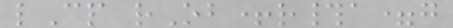lCp rOb+r#a=g
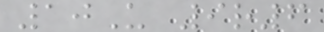10U 9r6
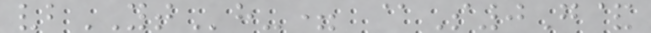vbYTh-= @S0G&
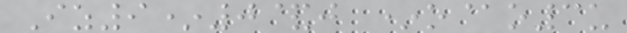Iz9*0&j *o@o3u
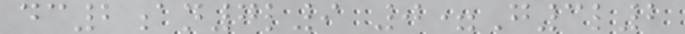dc2an7l9 0=G3l2
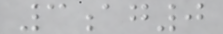3ag0
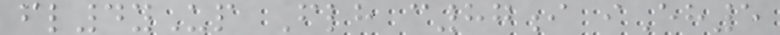fl4yUp Flh c87i iEh5
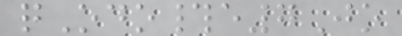qOdo#e7Jo
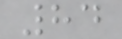84
